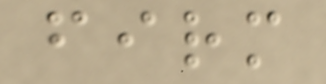firm
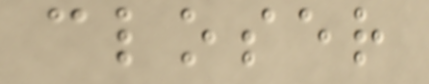closer
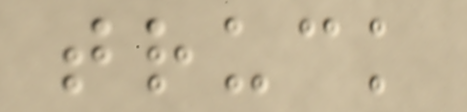truck
